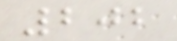202
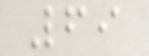69
